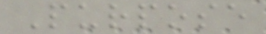Purpose
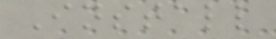Install
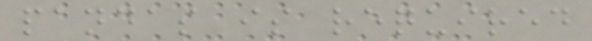pandas is required
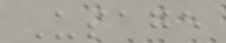Usage
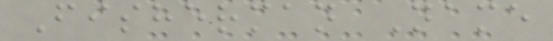Fisherman Name
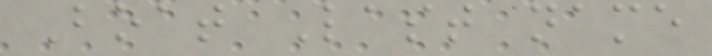Boat Last name
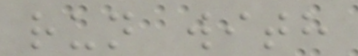run with
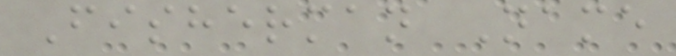Fisherman Name
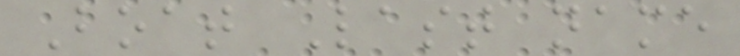Boat Last name
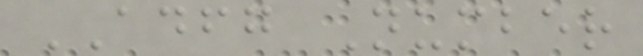ADFG Number
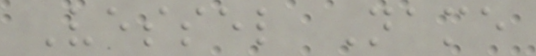Vessel Name
